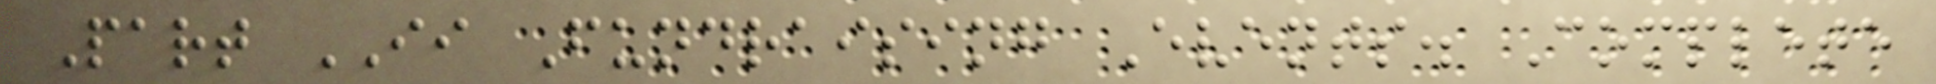Part II Fundraising Events. Complete
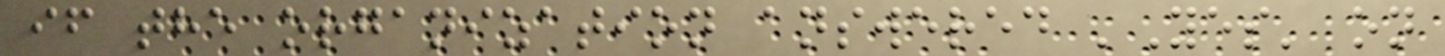if the organization answered 'Yes' on
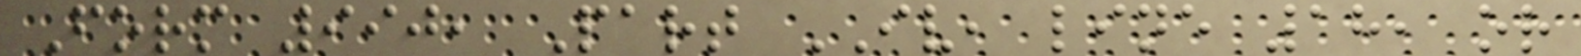Form 990, Part IV, line 18, or
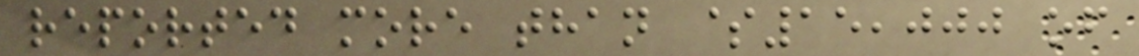reported more than $15,000 of
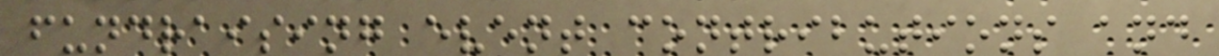fundraising event contributions and
